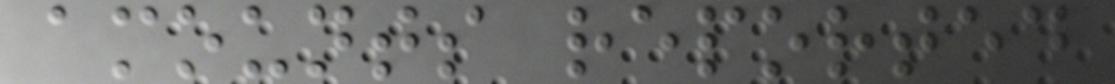amounts reported
